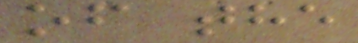of the
